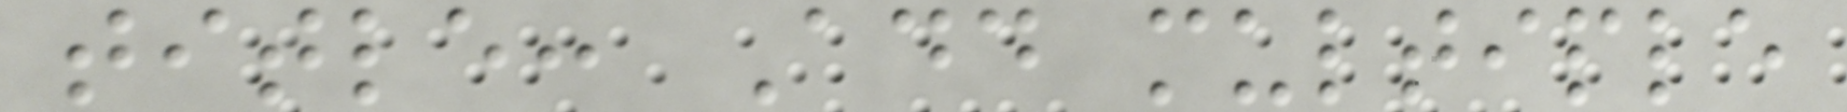title: Add multiple
